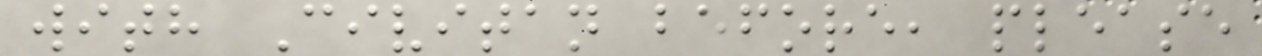with Civitan before, please
